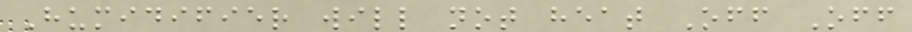Humidifier will not heat Off Off
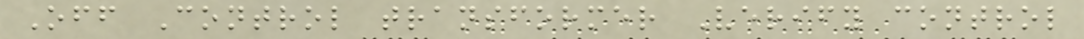Off Control transformer Verify control
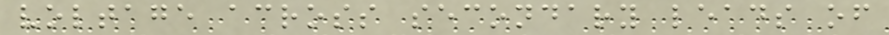voltage across secondary leads of
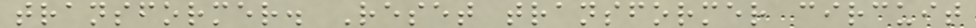transformer. Reset transformer circuit
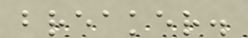breaker.
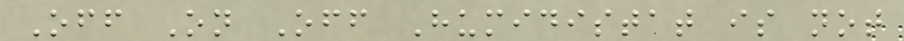Off On Off Humidistat is not
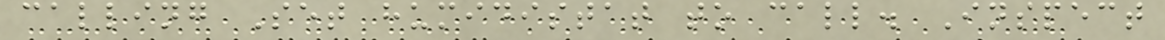calling Set humidistat to call. Inspect
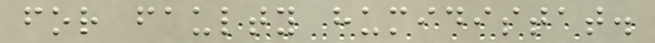for faulty humidistat.
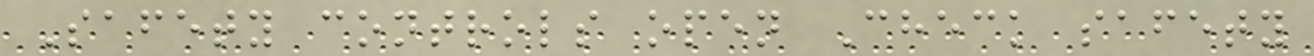Safety controls open Check safety
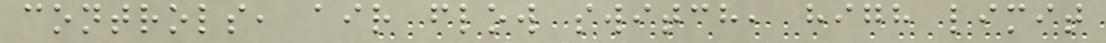controls, air flow switch, high limit
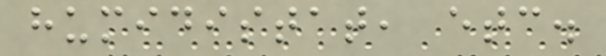humidistat, etc.
